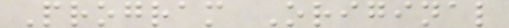Program Original
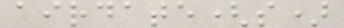airdate(s)
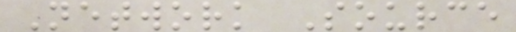Network Source
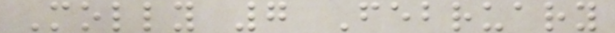Molly 7 February
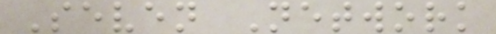Seven Network
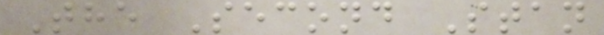The Second Stan
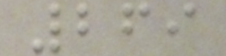269
